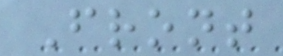Front
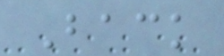Back
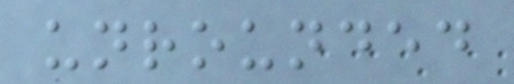unrounded
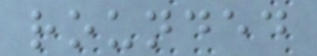rounded
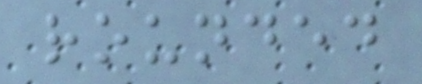rounded
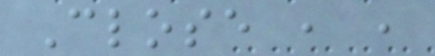Close , ,
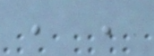, ,
